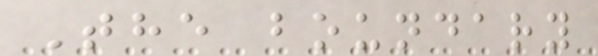The boundary
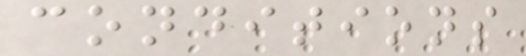conditions
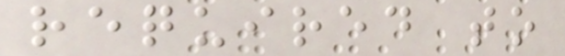required to
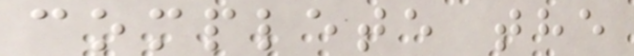complete the
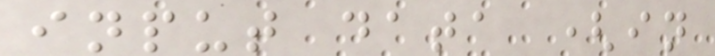input data (in
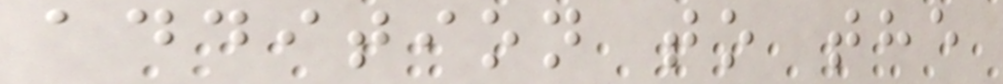addition to the
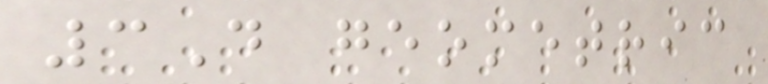3D geometric
